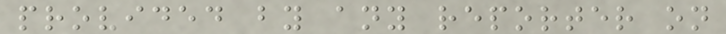provided by any reporter on
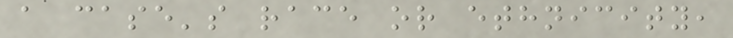a case's race or ethnicity,
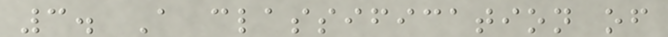3. A classification of
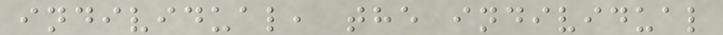individual, the individual
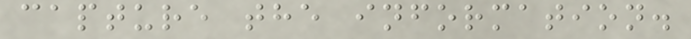capture the information.
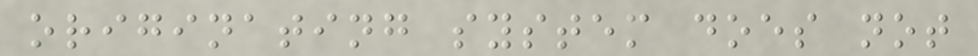originating system does not
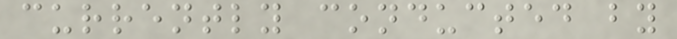currently conducted by
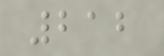212
